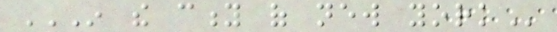IN THE CITY OF NEW YORK
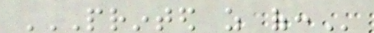PRINTED AS OF:
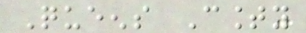Queens County
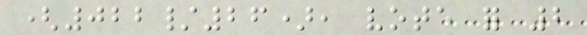(022/26), vote for 2
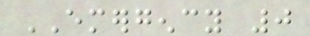EMERGENCY 0
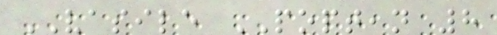VASILE POPTEAN 8
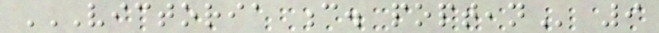VICTORIA C. POPTEAN 9
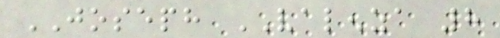JOSEPH VALENZA 8
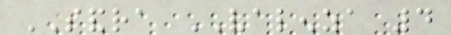SANDRA VALENZA 4
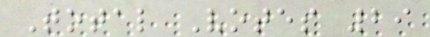Total Votes 29
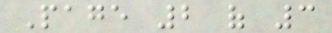Page 2 of 3
